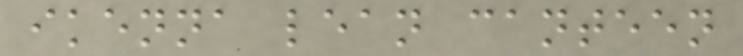ikenna lean canteen
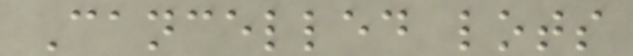Cancelled lots
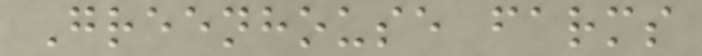Greenhouse farms
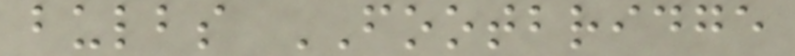bulbs FOOTBRIDGE
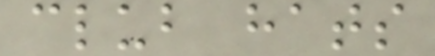club hats
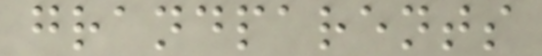grandparents
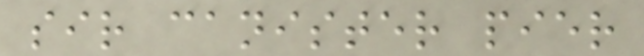sir canister pier
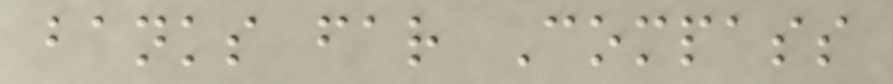banks far Compass
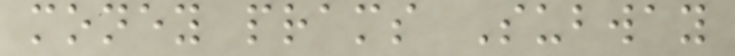money prams Subway
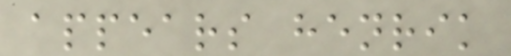appears henrik
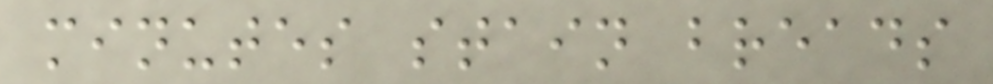minutes stain breads
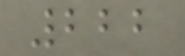222
